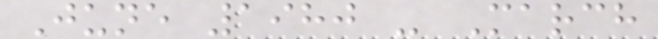June 1980 - March
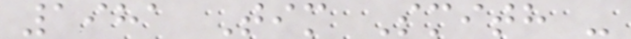1981 Tim Smith -
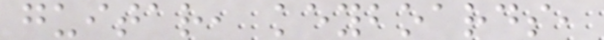guitar, keyboards,
